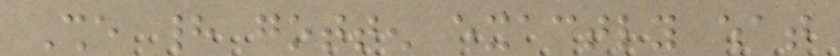She had gotten exactly what
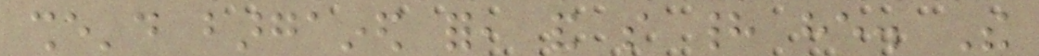she'd bargained for, and so had he. The
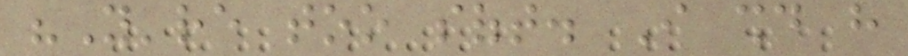"You're too soft. I should have
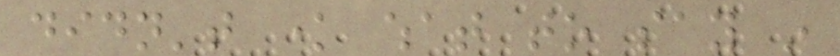didn't know what to say in
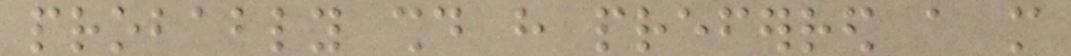probably should have preferred a more
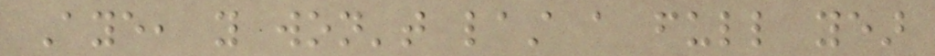Aye, you won't last a full year
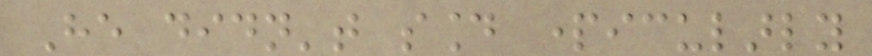He didn't sound particularly
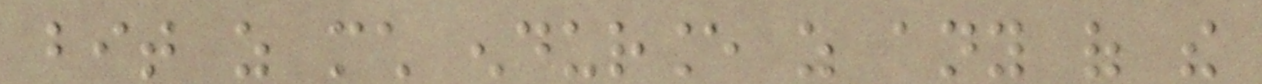bit as much endurance as any of the
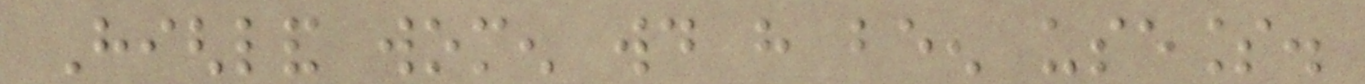Highland women would have been useless.
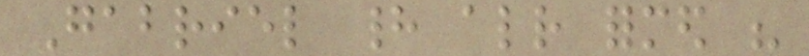Gabriel had already formed his
